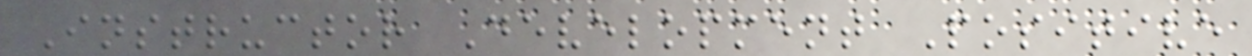Instructor Development Positive
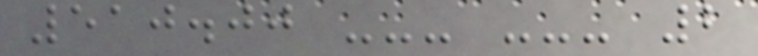510.00 --- --- 2
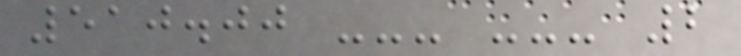510.00 --- --- 2
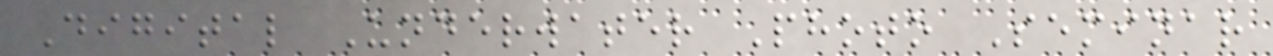Digital Underwater Photo Seminar
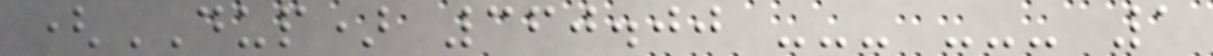(DUP) 360.00 --- --- 1
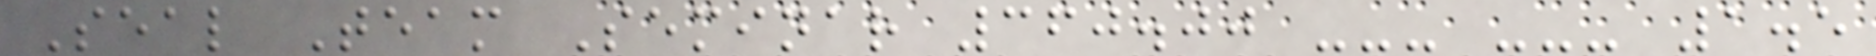Seal Team Seminar 360.00 --- --- 1.5
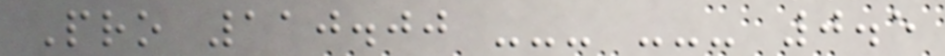Pro 110.00 --- --- 0.5
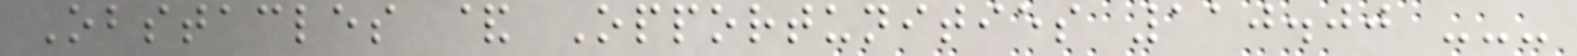Obstacles & Opportunities 110.00 ---
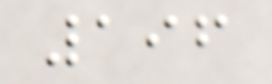196
